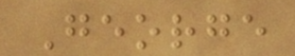George
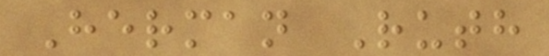Herman Ruth
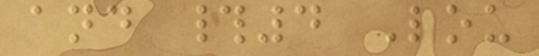and #4 Lou
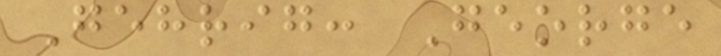Gehrig: George
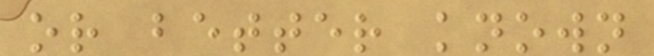or better known
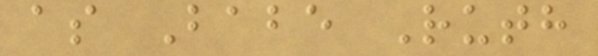as Babe Ruth
